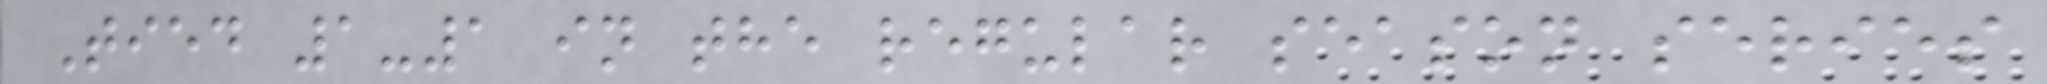Tied 1-1 in the regular season series
